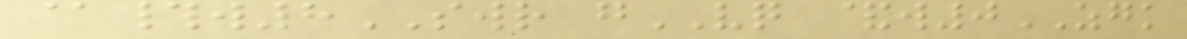@#w8SWR gVQ &w0ZGK
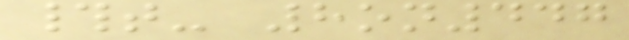#t- 8on447
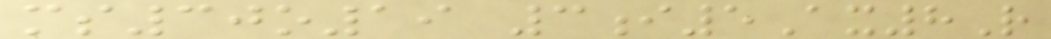ms30o19 3i5Ax8R
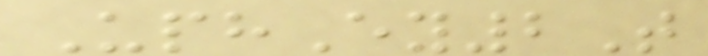UphEy2T
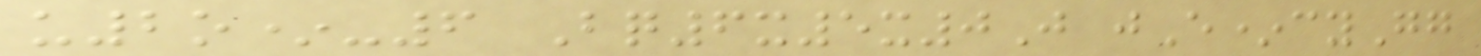u2o*-6 Bq6x5x0J jE*cyGg
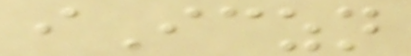iIczn
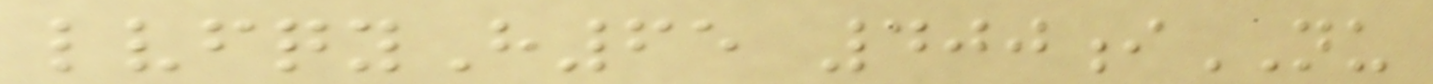lvfqyH65 400iNU
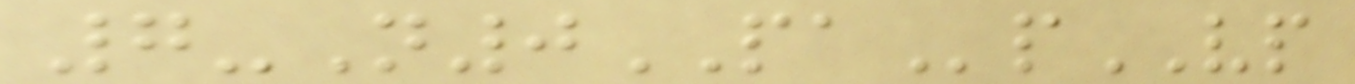7-N0PApVP
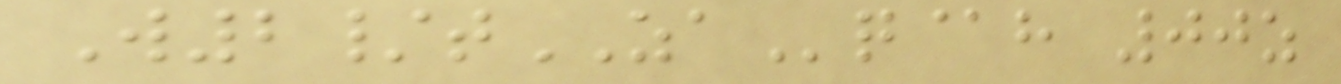W2/tZAq@h 00z
